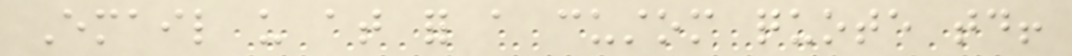Email us at for a custom quote today!
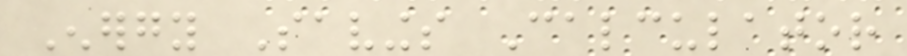Energy Savings Calculator
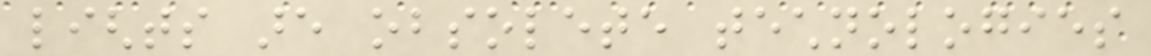lights are obsolete technologies
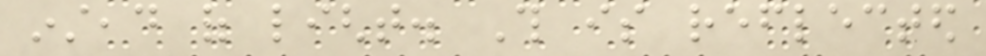instead of light. This is reflected
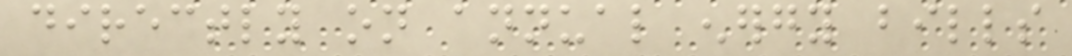directly on annual energy bills
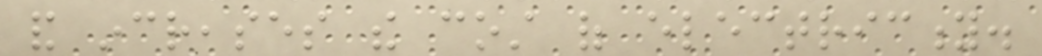and increases the cost of electricity.
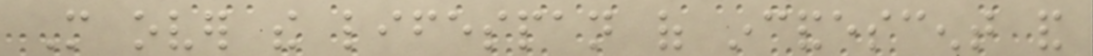More over the lifespan of incandescent and
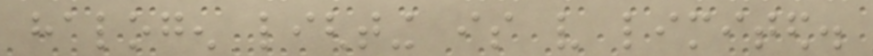halogen lighting is very limited.
